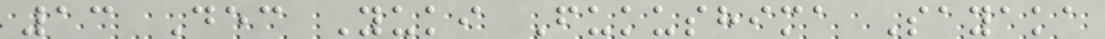13 Dec Yuki Fukushima Sayaka
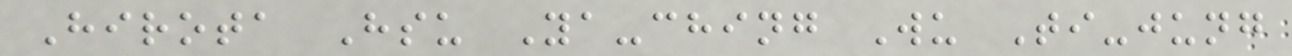Hirota Hsu Ya-ching Wu Ti-jung
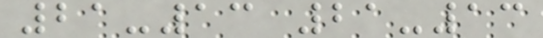21-13 21-13
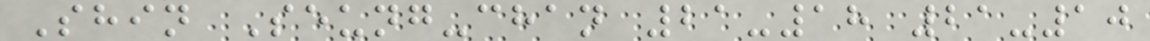Shin Seung-chan 21-18 21-10
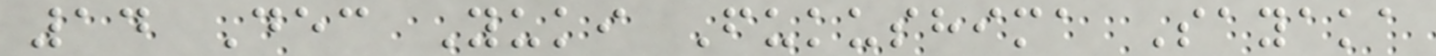14 Dec Yuki Fukushima Sayaka
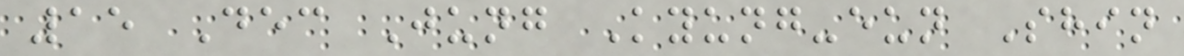15 Dec Jung Kyung-eun Shin
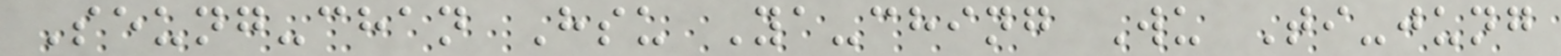Seung-chan Hsu Ya-ching Wu Ti-jung
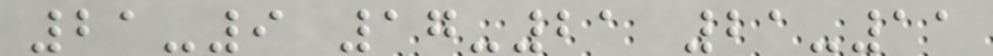21-9 17-21 21-11
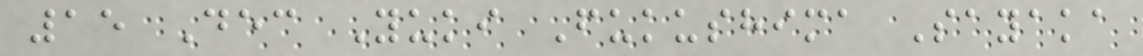15 Dec Yuki Fukushima Sayaka
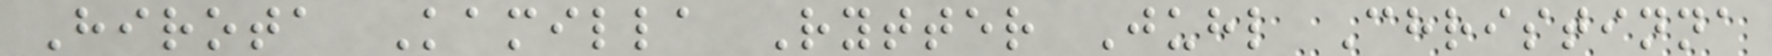Hirota Kamilla Rytter Juhl Christinna
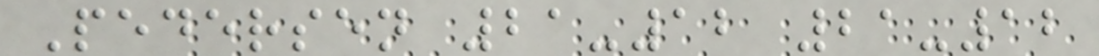Pedersen 21-12 21-12
